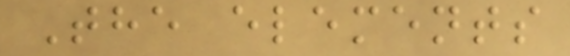The elements
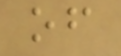of
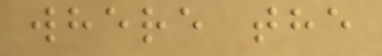where the
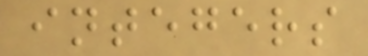integers
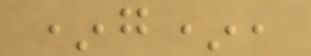*g*,
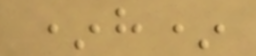*h*
